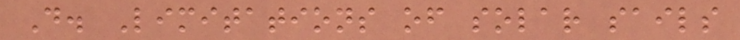D. Limitations of solar sails
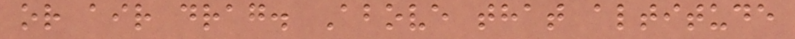or air drag. Above that altitude
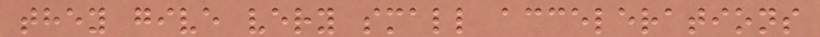they give very small accelerations
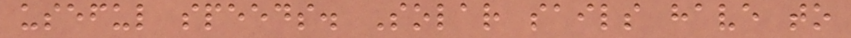useful speeds. Solar sails have to
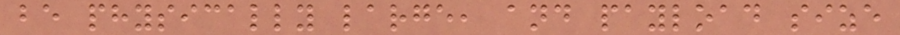be physically large, and payload size
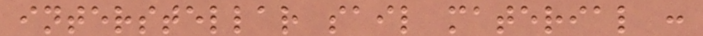interstellar sail material :
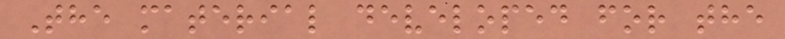The material developed for the
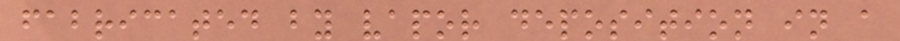fabricated by vapor deposition in a
